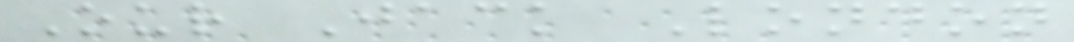Our Jack London
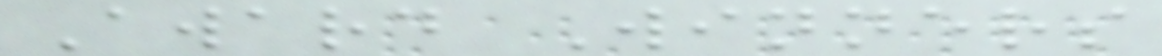Award Winners
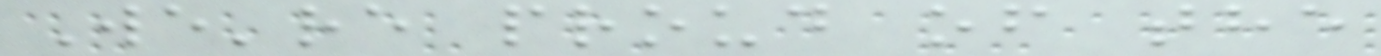We're proud of the
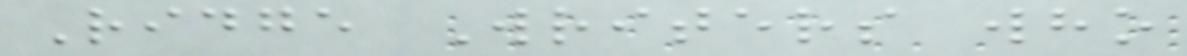Ridge Writers who
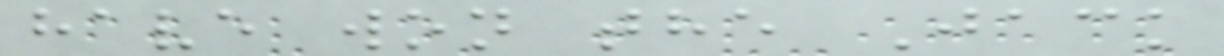have won the Jack
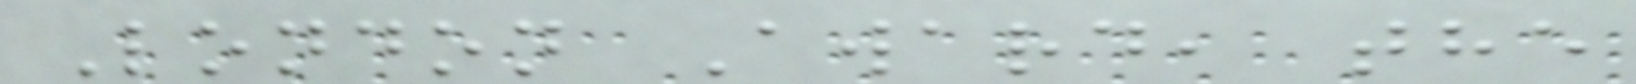London Award, the
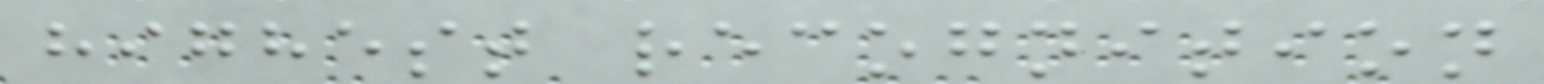highest recognition
